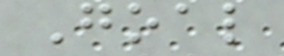Goal
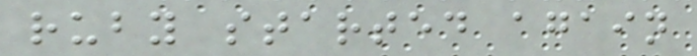ruby started again
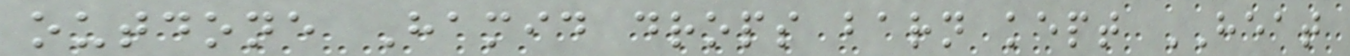outdone Hamid drops barn kept HEAT
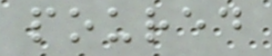poured
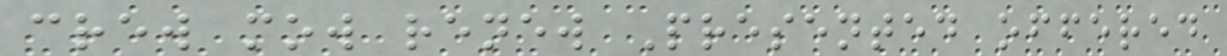crew mow renew Presented offered
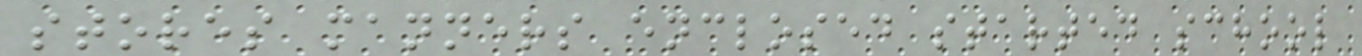stores manners enclosed started school
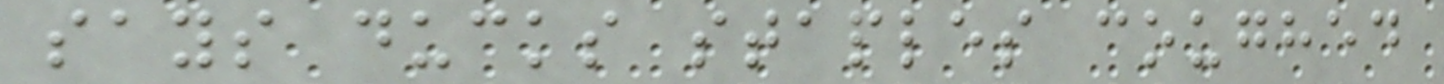says ducks staples coughed
